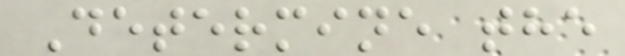Determine the
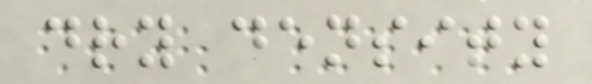dry density
